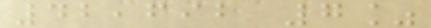42,692 7%
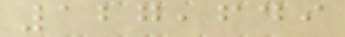127,649
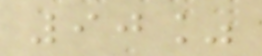90%
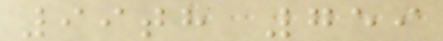99th 759
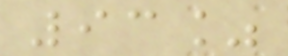93%
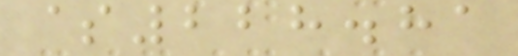$228.81
